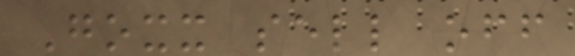Goxx sell off
